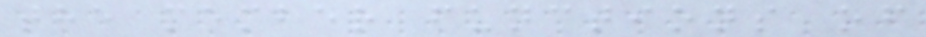the member functions of
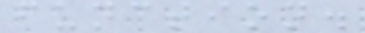function.
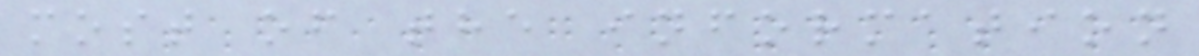most of the information
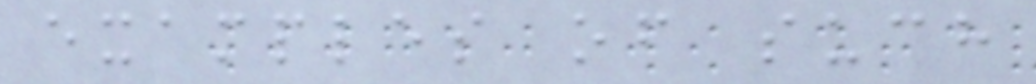examples of such
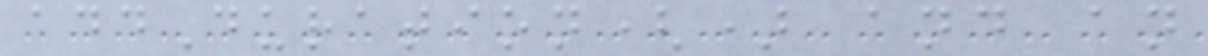addDuration() and an
